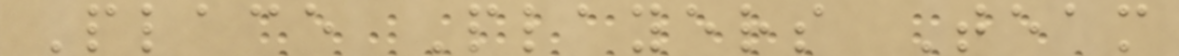Place Players Team
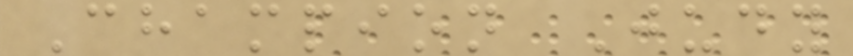Champion Judy
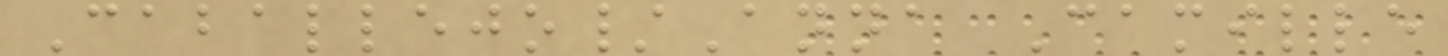Caballejo/Anna Camille
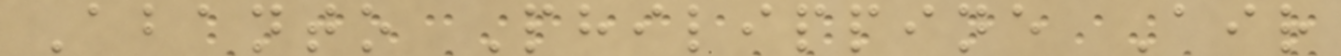Abanto Philippine Air
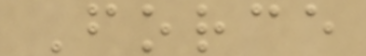Force
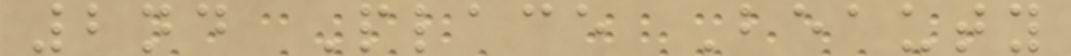2nd Place Beauty
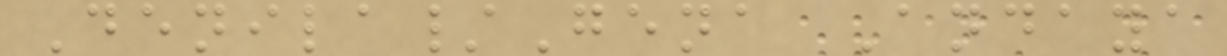Denila/Gena Andaya
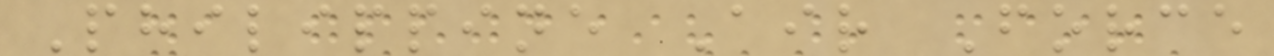Philippine Air Force
